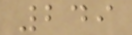249
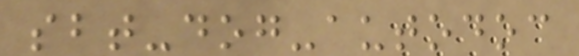sbt-dog-autodoc
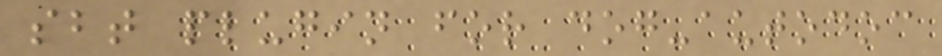sbt plugin for dog-autodoc
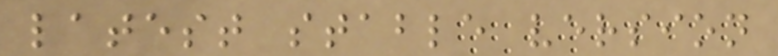latest stable version
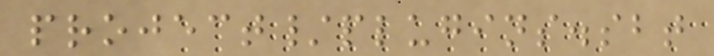project/plugins.sbt
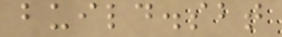build.sbt
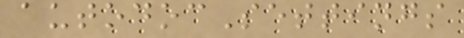autodocSettings
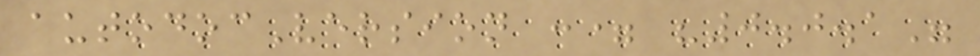autodocVersion := "0.0.1"
